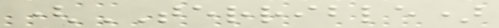(TERRIBLE)
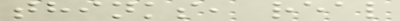thinks, real
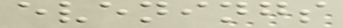evenings
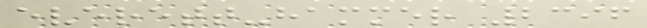everett-hammer 2396
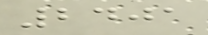2401
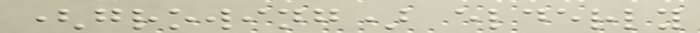(growing) elderly
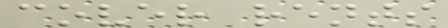cover rents
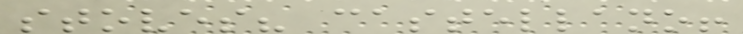stoves? castellano!
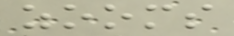zooms
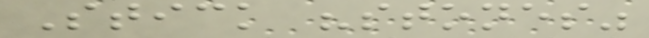Stick "stones"
